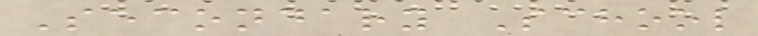Secondary School
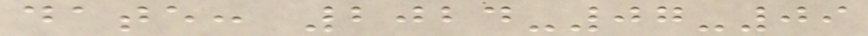date: 2024-07-09
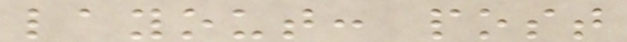layout: post
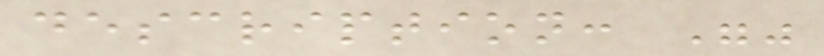description: ""
